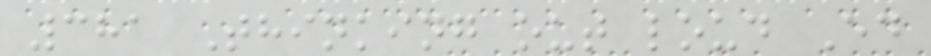381 Thinking out loud Ed
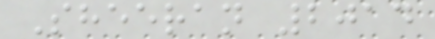Sheeran 2014
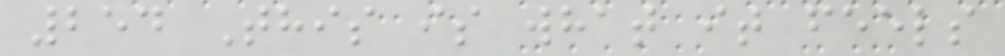254 This is what it feels
